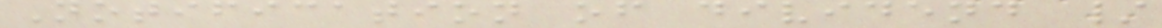Notification of dividend /
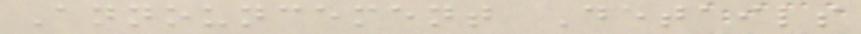Announcement Details
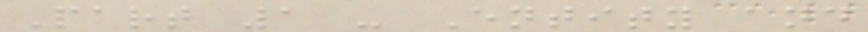Part 1 - Entity and
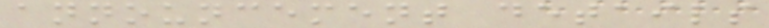announcement details
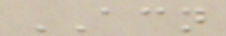ACN
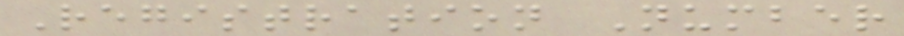Registration Number
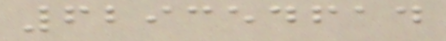629354614
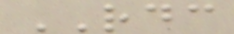RDC
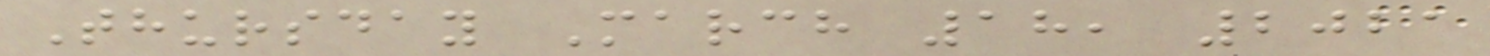Thursday March 18, 2021
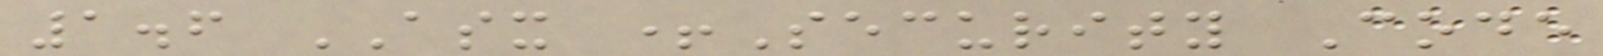1.6 ASX +Security Code
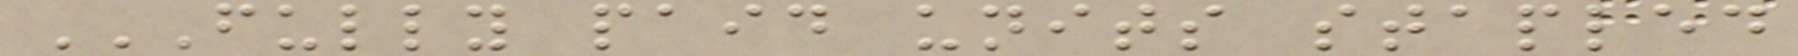FULLY PAID UNITS STAPLED
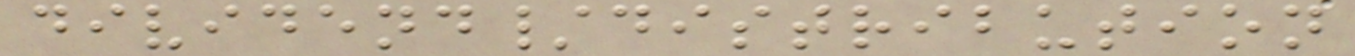dividend/distribution
